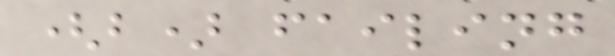(b) failing
